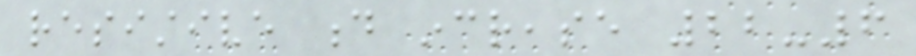resistive d increase 22-6
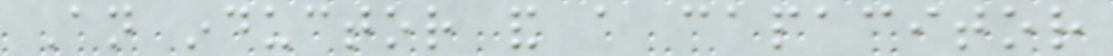An inductor and a capacitor
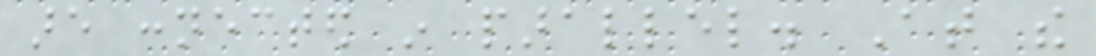are connected in parallel. At the
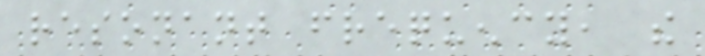resonant frequency, the
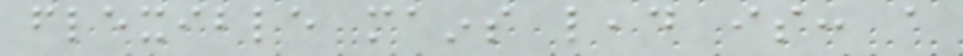flexible mains lead is: a
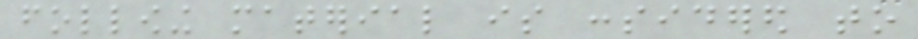following material is considered to
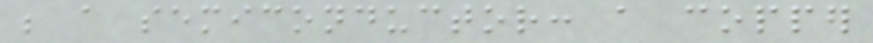be a semiconductor: a copper
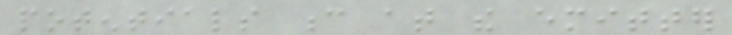potentials c at the emitter
